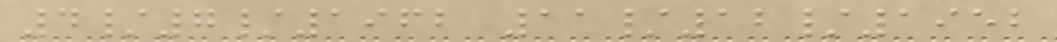4/7/1962 11/12/1952
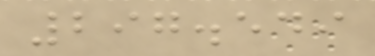297.549
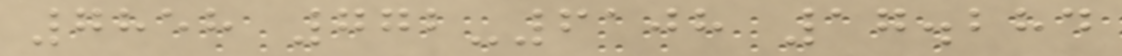7858 772-6108 17.284
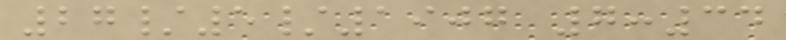27/5/1907 7:34
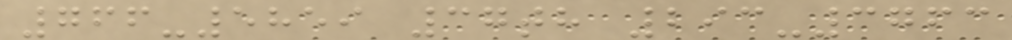766-5859 37th 293-3763
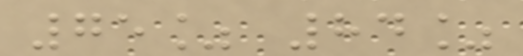75% 84%
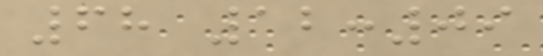68 12:09
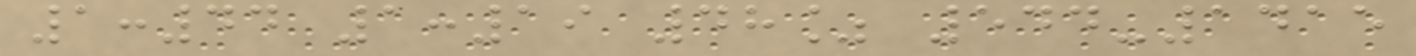1:44 1:19 48% 544-1415
